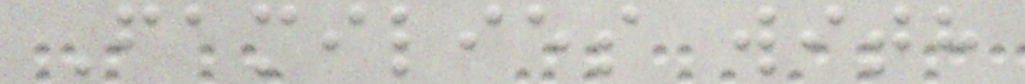Families with
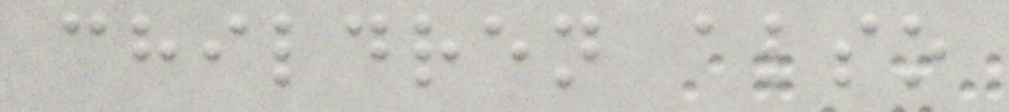children also
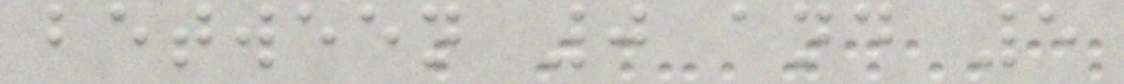between 0 and 5
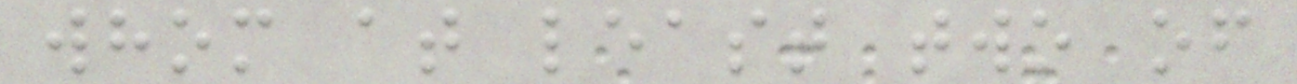whom at least two of
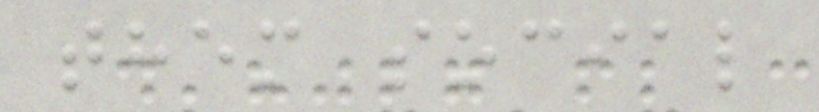them social
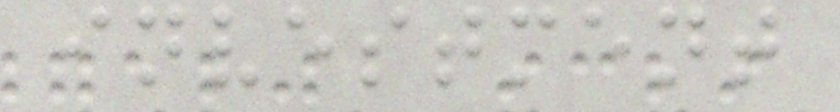investment
